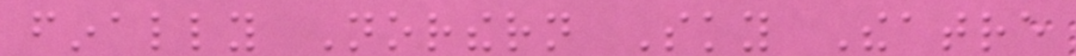finally Northern Sky Theatre
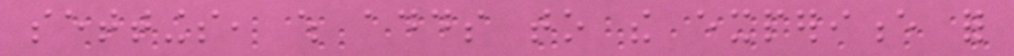settings, which adds to the experience for
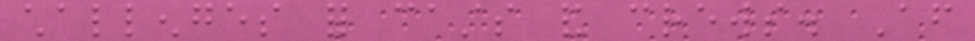challenges for casts and crews. After
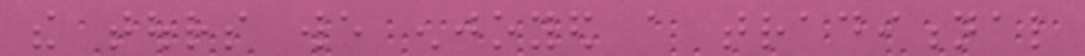the tours we enjoyed a traditional
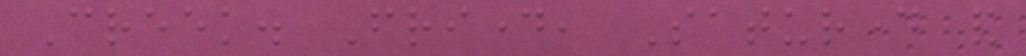Creek. Friday, Saturday and
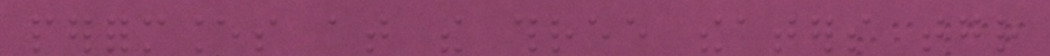performances at the three theaters together
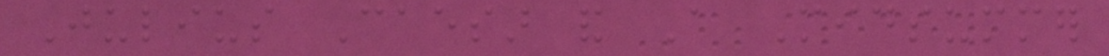Julius Caesar and A Midsummer
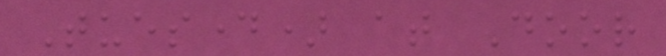Tuesday) at Door
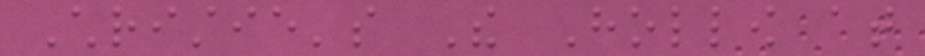Christie's The Hollow at
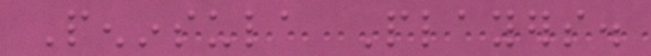Peninsula Players.
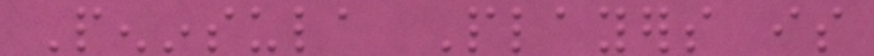Peninsula Players is
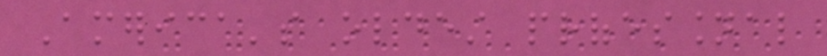America's oldest professional
